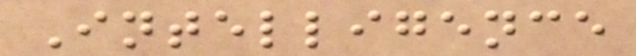Intelligence
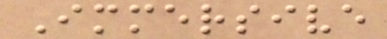Immersive
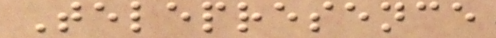Telepresence
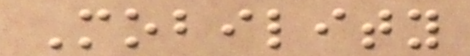Mobility
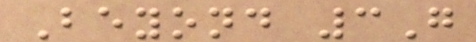Beyond 3G
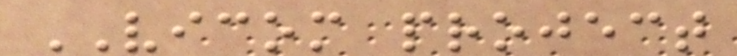VICOM project
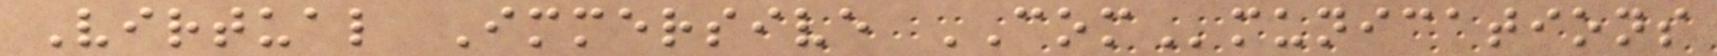Virtual Immersive COMmunications
